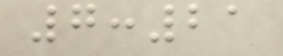7:21
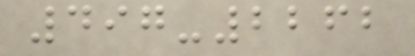497-2262
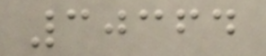30364
